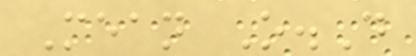Mean O.D
